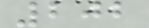202
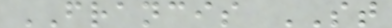FRANCIS ST
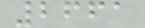2661
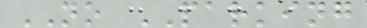NO PARKING
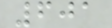601
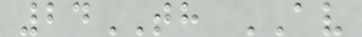24TH AV
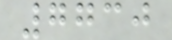7730
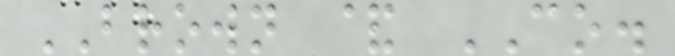BROWN & CO.
